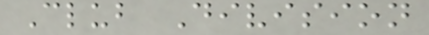Club Division
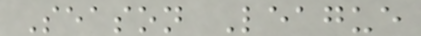Season League
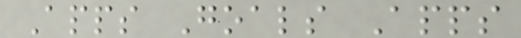Apps Goals Apps
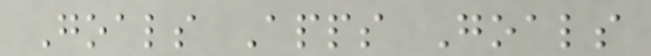Goals Apps Goals
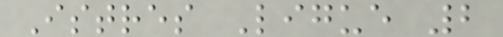Istres Ligue 2
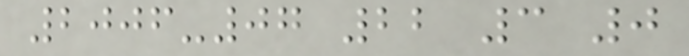2006-07 22 3 0
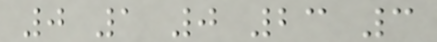0 1 0 23 3
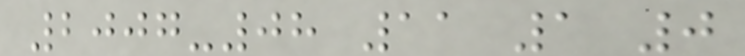2007-08 11 1 0
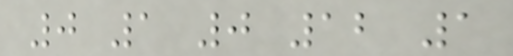0 1 0 12 1
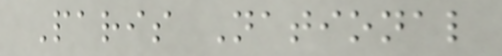Paris National
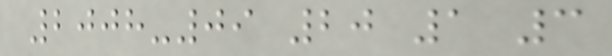2008-09 20 1 3
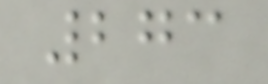273
